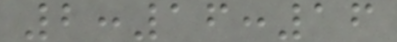2:16:16
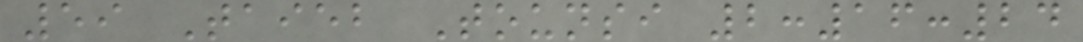59 Taieb Tounsi 2:16:24
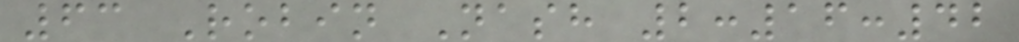63 Robin Nash 2:16:42
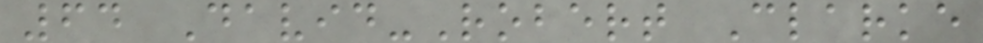64 David-Robert Clarke
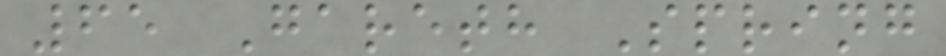65 Gareth Spring
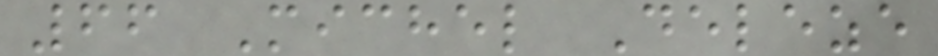66 Michel Deleze
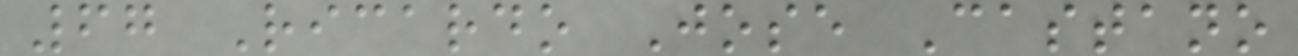67 Ricardo Jose Castano
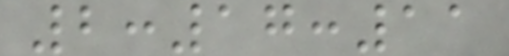2:17:11
